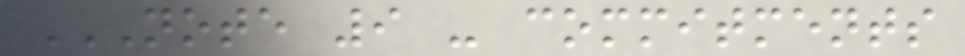NOTE 9 - COMMITMENTS
